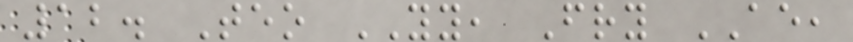12. Teo YY, Fry AE,
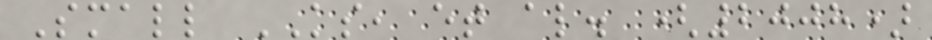Small KS, et al. (2008)
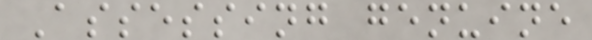Assessing genuine
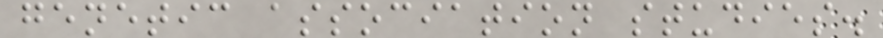genetic association studies.
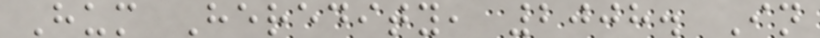Hum Heredity, 2008. In
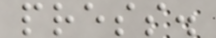press.
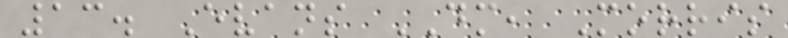13. Evans DM, Morris
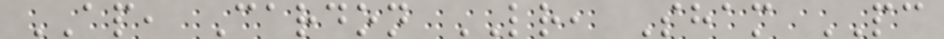AP, Cardon LR, Sham PC
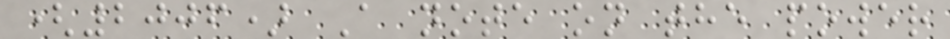(2006) A note on the power
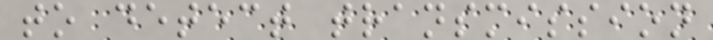to detect transmission
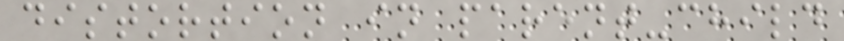distortion in parent-child
